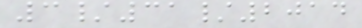3/31/2014
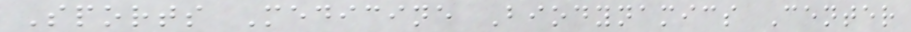Sports Medicine Biodynamics Center
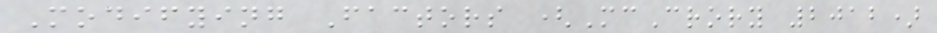Modifying Factors (McCrory 2012)
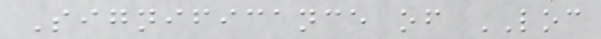Significance of LOC
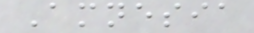Amnesia
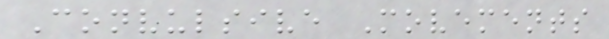Convulsive Movements
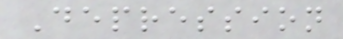Depression
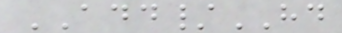ADD/HD
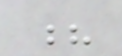?
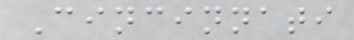Cincinnati
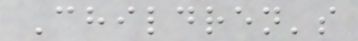Children's
